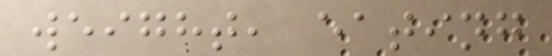weight, eating
